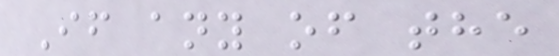If any of the
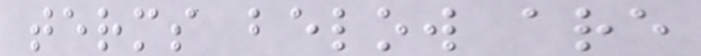terms below are
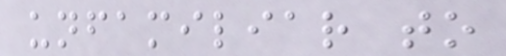unfamiliar to
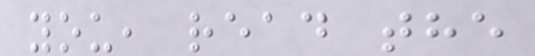you, read the
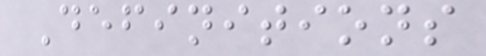Definitions
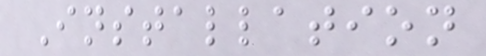Installation
